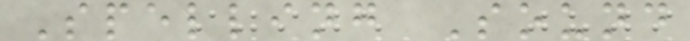Spelling Sound
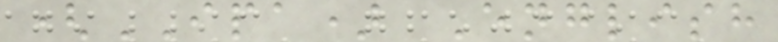(IPA) English
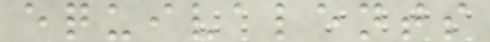equivalents
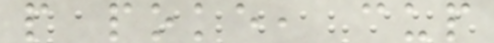p poke, cup
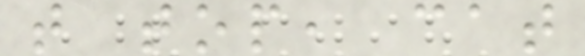t top, cat
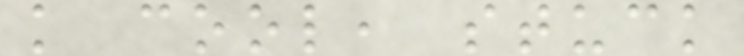k cool, stuck
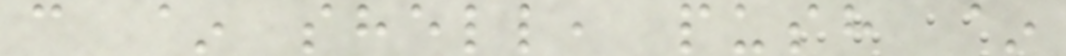c ~ shell, push ~
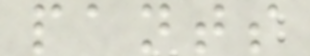pants
